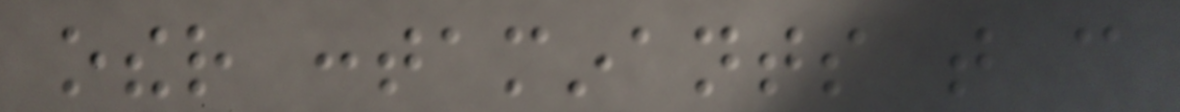other contaminants that can
